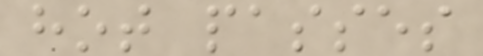hot passes
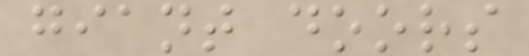giant doors
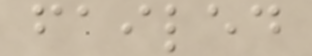failed
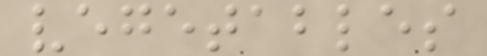vegetables
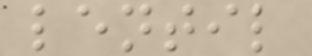lentil
